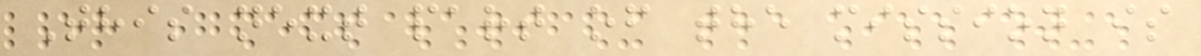This next part of the mission is
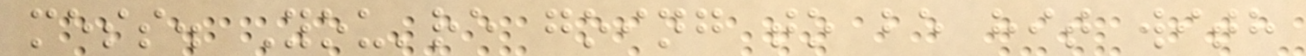mess. You're going to be hit with
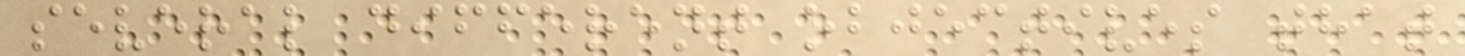several different objectives that
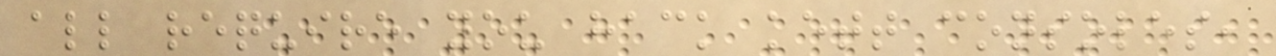all require you hack kett consoles,
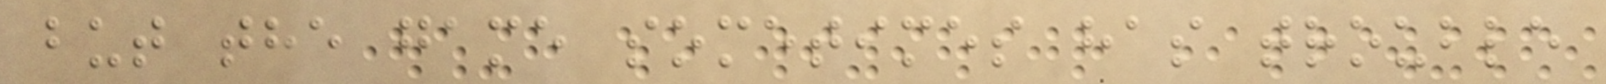but the game sometimes has trouble
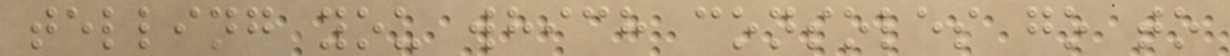telling you which consoles go to
